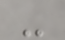-
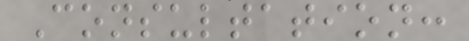Consultation:
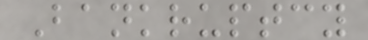Bankruptcy
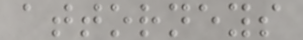attorneys
